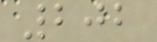202
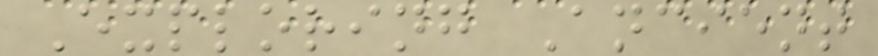Exploring Ancient
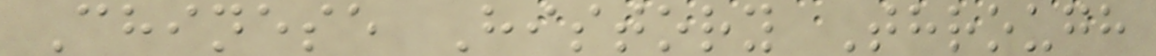Chinese History Through
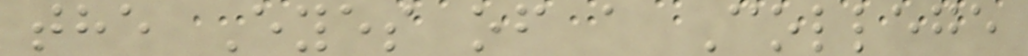the Eyes of a College
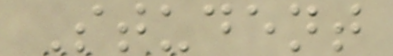Student
